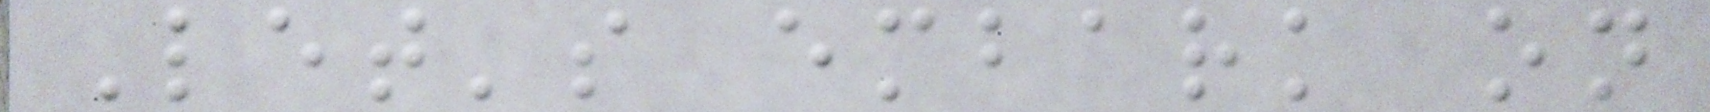Let's embark on
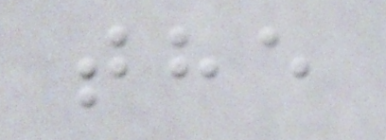the
